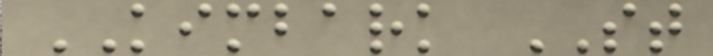KIMBARK ST
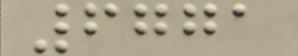6771
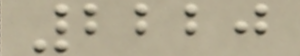2220
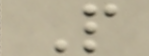P
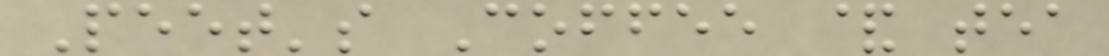Peet's Coffee & tea
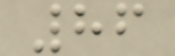86
